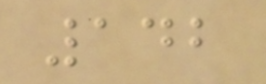142
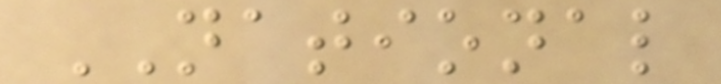NATIONAL
